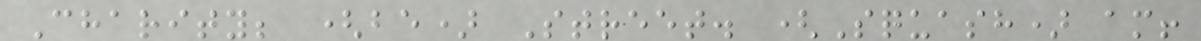Charity; (be) Street. (Squash) am!
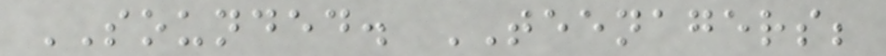SOUNDED. TEENAGERS;
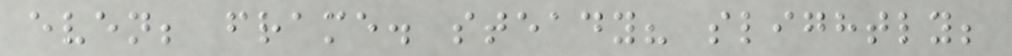even; frame. steady? slightly;
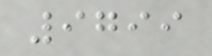9799
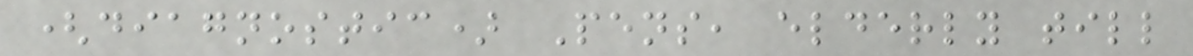(diagnostic) Pens, elderly till
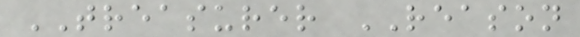TREASURER REASON
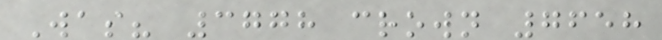Was? 3778 crown 7658
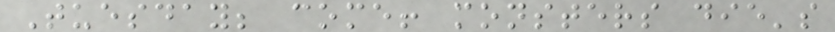Tuesday; come! monsters die's
